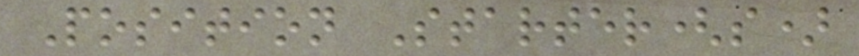Position Starter(s)
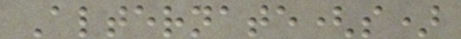Alternate(s)
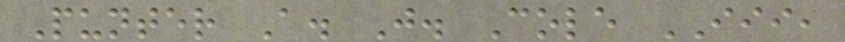Punter A. J. Cole III,
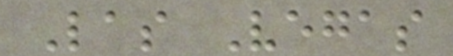Las Vegas
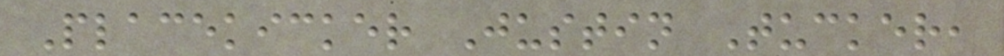Placekicker Justin Tucker,
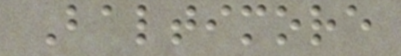Baltimore
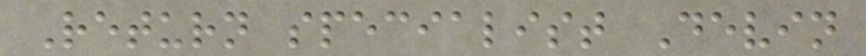Return specialist Devin
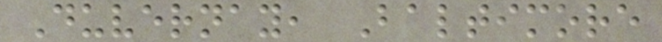Duvernay, Baltimore
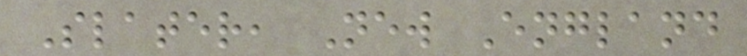Slater, New England
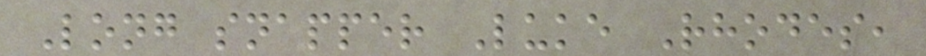Long snapper Luke Rhodes,
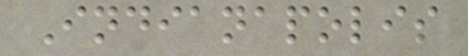Indianapolis
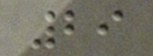29
